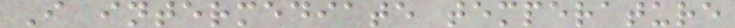I intermediate temperature
